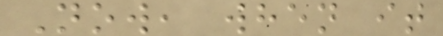Now, when it
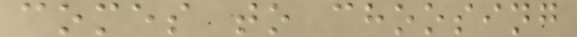comes to choosing
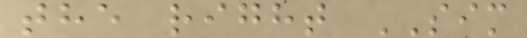the right SIM
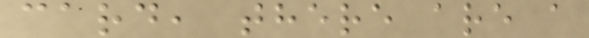card, there are a
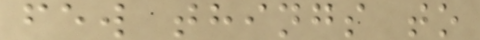few things to
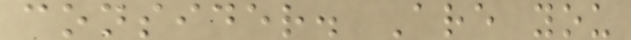consider. Are you
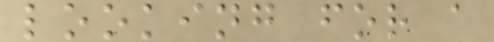looking for a
